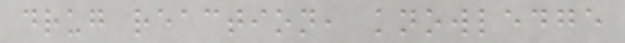drug reaction, knowledge
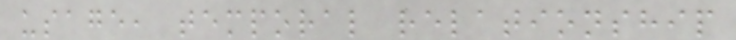usage, temporal relationship
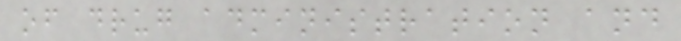of drug administration and
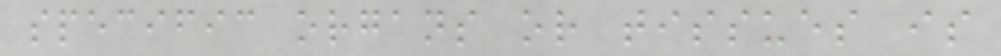specific organs or tissues is
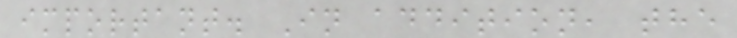important. In addition, the
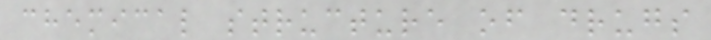chemical structure of drugs
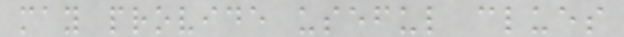may provide useful clues
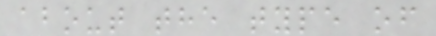about the type of
